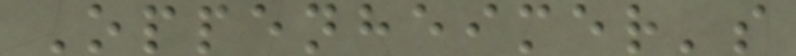Oppenheimer's
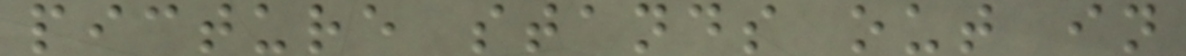picture stands out in
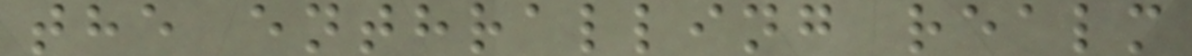the enthralling realm
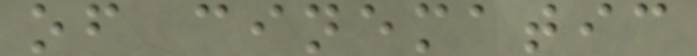of cinematic
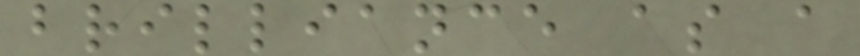brilliance as a
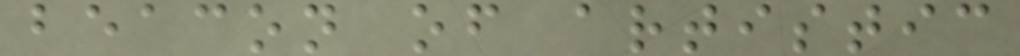beacon of artistic
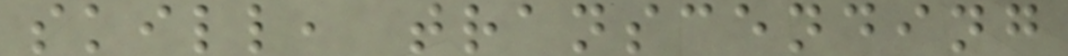skill, transcending
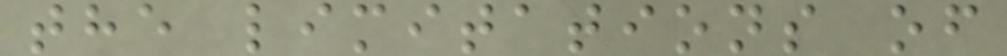the limitations of
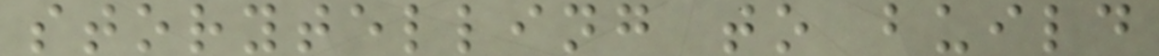storytelling to build
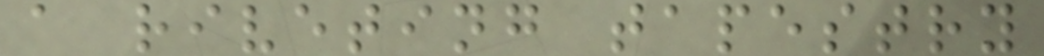a riveting tapestry
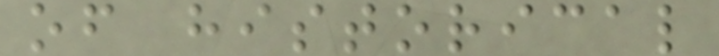of historical
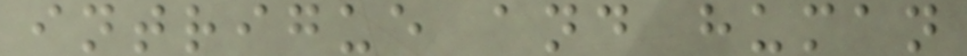intrigue and human
